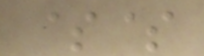$$
